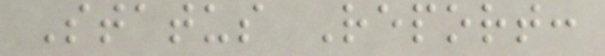Status Report:
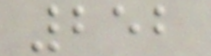252
